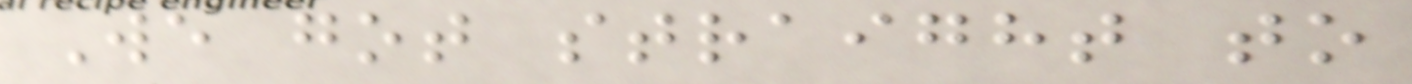We got straight to
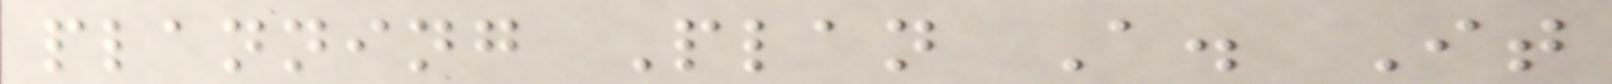planning Plan A. It
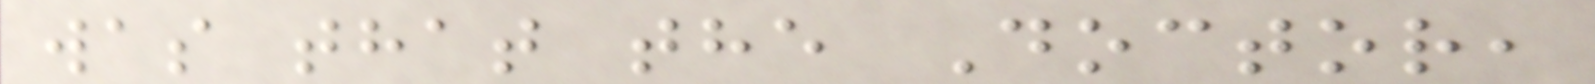was that the Doctor,
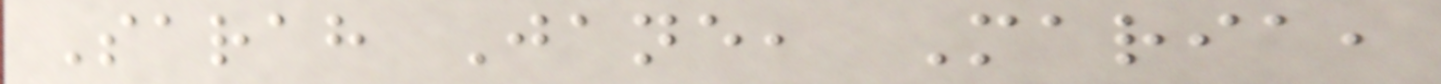Sarah Jane, Maria,
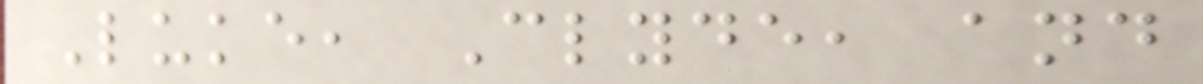Luke, Clyde, and
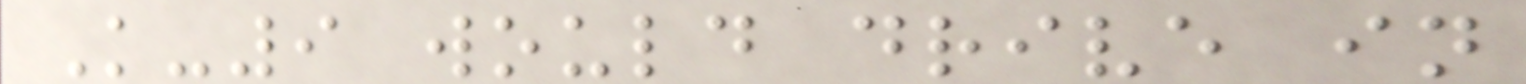K-9 would drive in
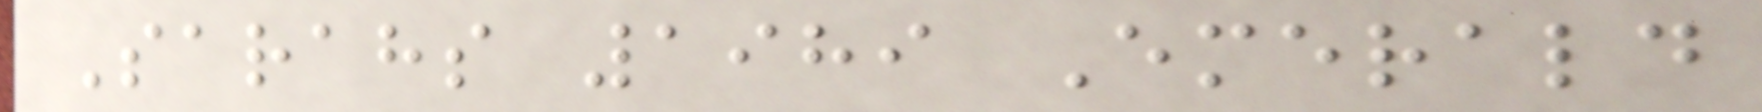Sarahs 1989 Emerald
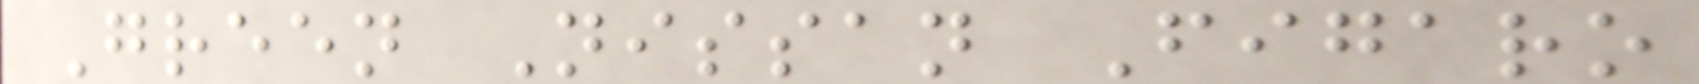Green Nissan Figaro
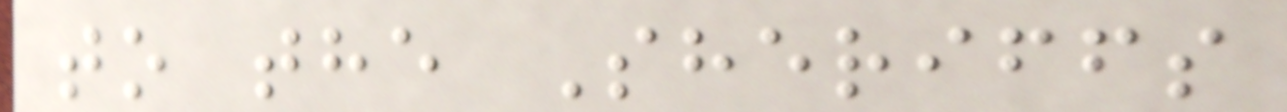to the Sheriffs
